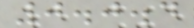0.0.4
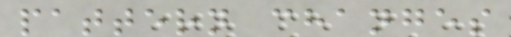pattern changes
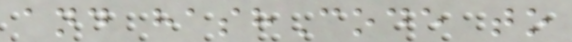and hashCode to
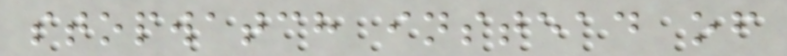stopwatch instead of
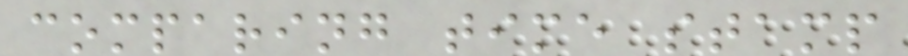comparing time stamp
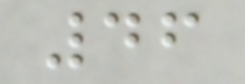46
